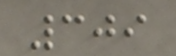309
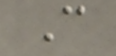C
